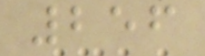256
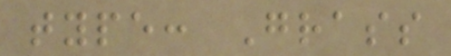type: Grass
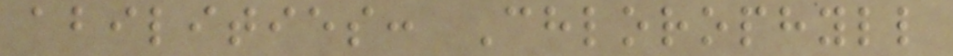abilities: Chlorophyll
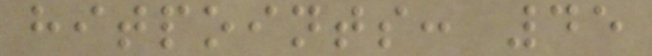hitpoints: 45
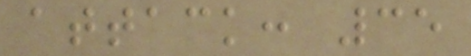attack: 35
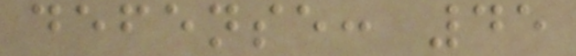defense: 45
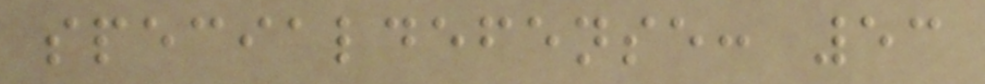specialdefense: 53
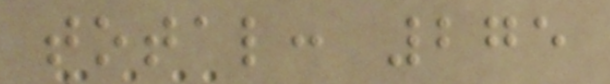total: 275
